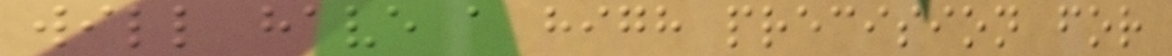will have a high precision for
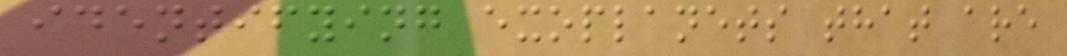identifying exoplanets that are
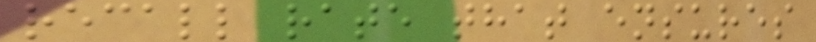recall rate that ensures
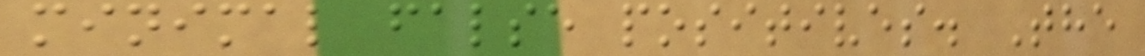minimal false positives. The
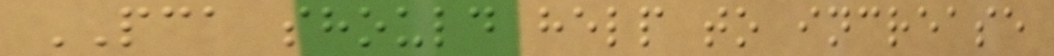PCA should help to increase
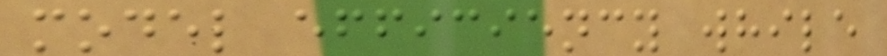model efficiency while
